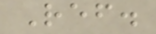Ref.
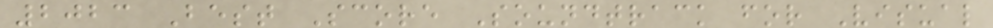2023 Best Score Soundtrack for Visual
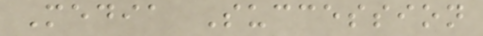Media Succession
